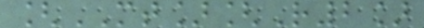[MT][R2]
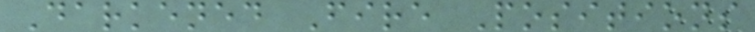Darkened Fire Positions
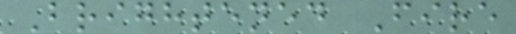Brightened Fire
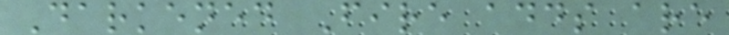Darkened Fire adds are
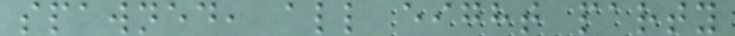spawned, all eight party
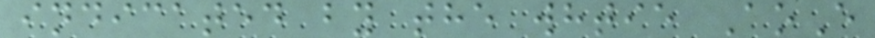indicated by the whtie AoE
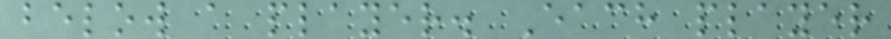below a player. Each player
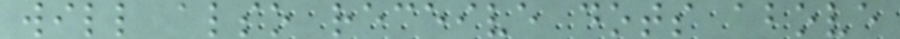will also receive dots above
